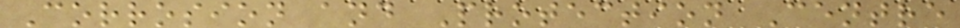Corrosion and Protection Centre
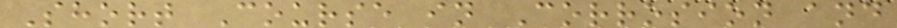Short Course in Corrosion and
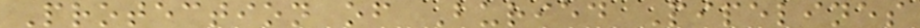Protection of Buried Pipelines
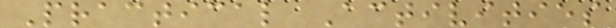Practical Activities
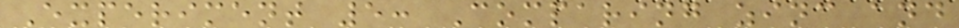Experiment 5: Comparing zinc and
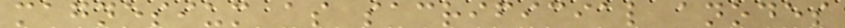magnesium as sacrificial anodes
